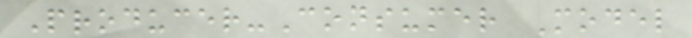Producer-Consumer Model
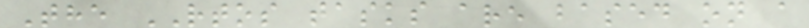The RTOS tasks are based on a
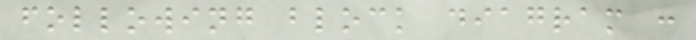following block diagram :
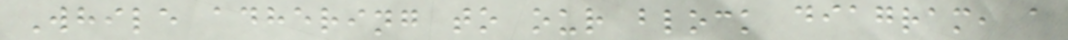While adhering to our block diagram, a
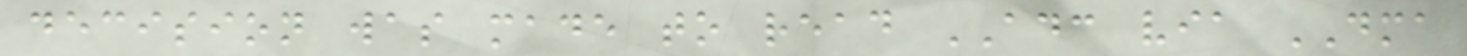decision was made to read ADC via DMA
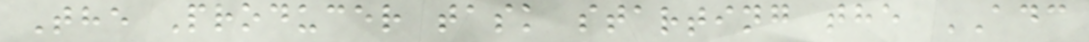The Producer task starting the ADC
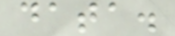data.
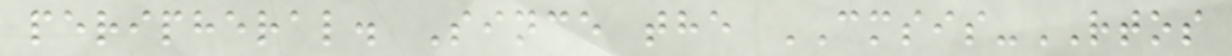peripheral. Since the CMSIS-RTOS
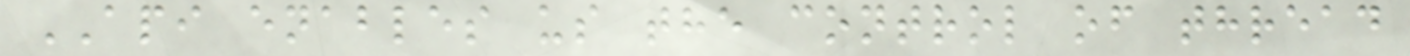API enables us the control of thread
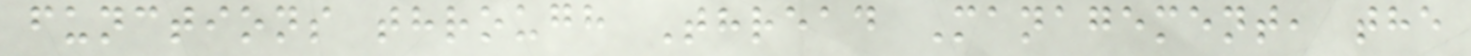functions through Thread Management, the
